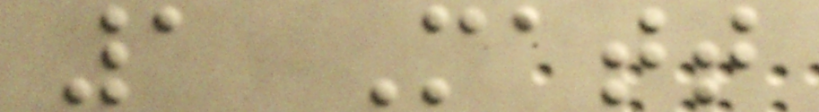1 Matt
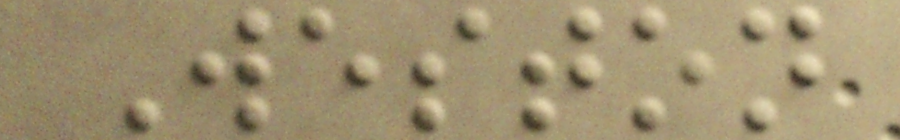Weston
